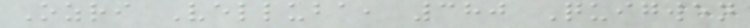Ozri Velluba, 380 Quigwen
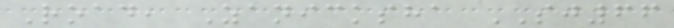Road, Zanicksha SJ66
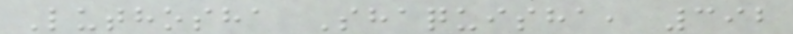Luthosha Shaquisha, 392
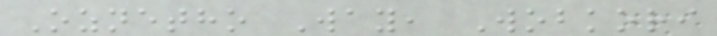Oznetho Way, Wobkori
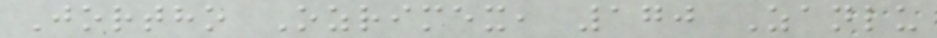Jortho Ozrimex, 170 Zanlu
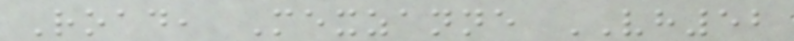Road, Mexzanne VH52
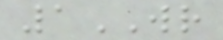1WR
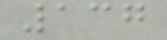137
